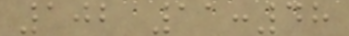102 11:48
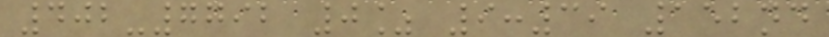402-7792 0% 9:39 152nd
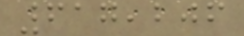617,206
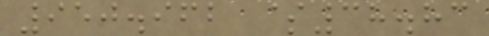950.962 $38.83
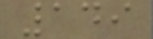149
